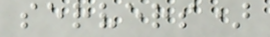servers)
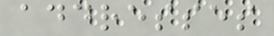addresses
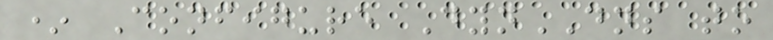* Configure DynDNS to
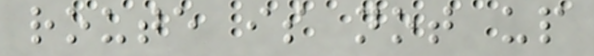route is not up
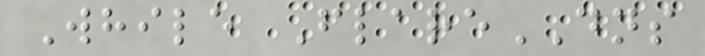While FlareDNS
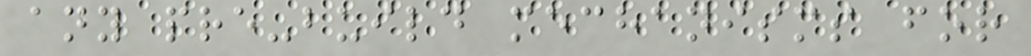any pre-build mechanisms for
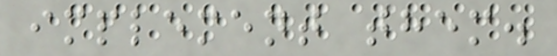implement them.
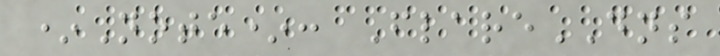*Note*: FlareDNS
